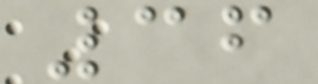36
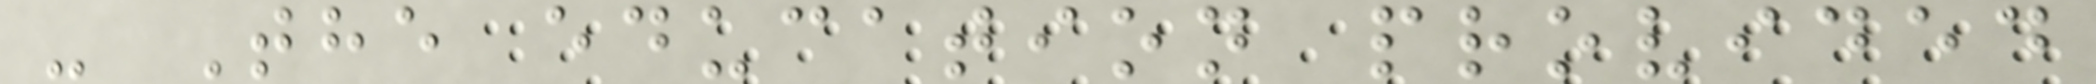- The education provided
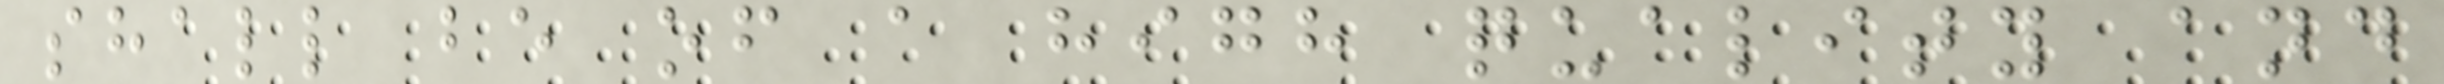shall be of a high quality and
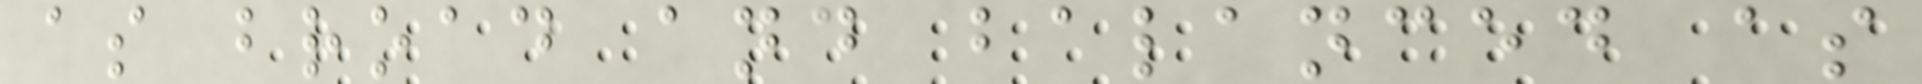as broad and balanced as
